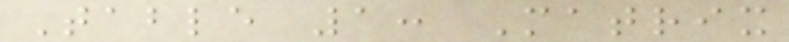Table 1: Matrix
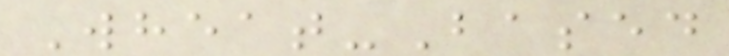Wheat-Based
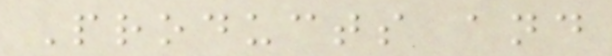Products and
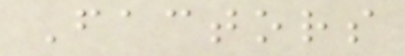Factors
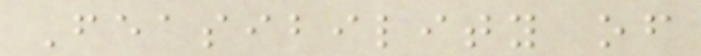Feasibility of
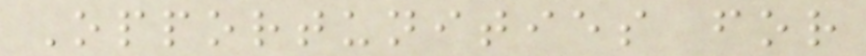Opportunities for
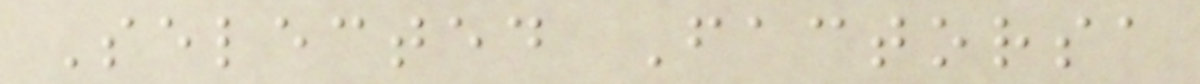Selected Factorsa
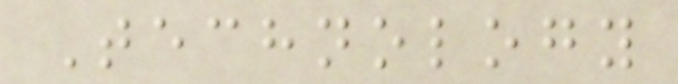Technology
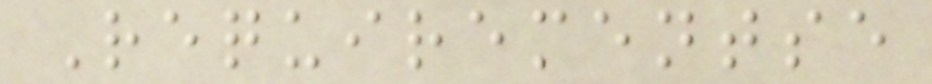Requirementse
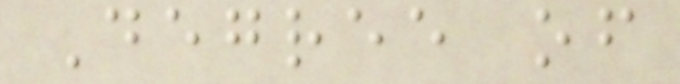Degree of
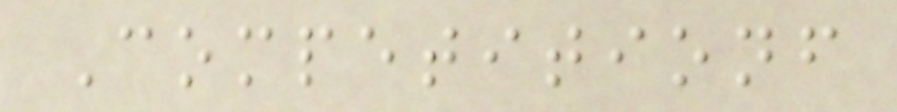Competitionf
